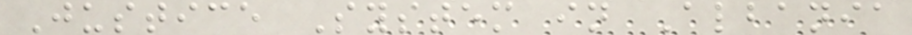Justice System in Albania
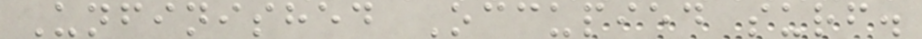Unfinished Occupied surf.
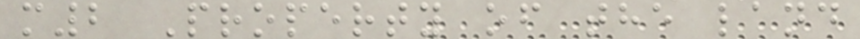m2 Property of the land
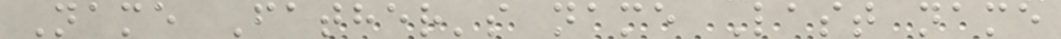Name Father's name Last name
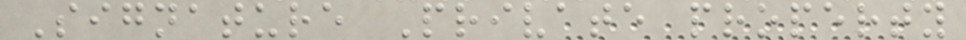Signature Private property
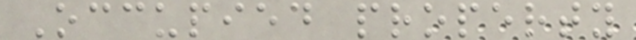Occupied property
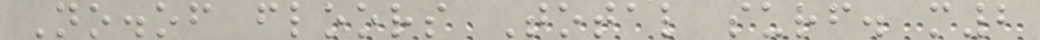No.of floors Total surf. m2
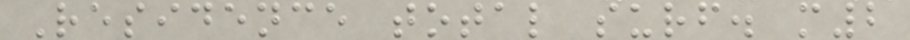Residence total surf. m2
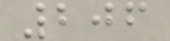206
